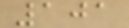101
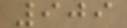909
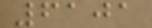6101
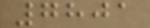7801
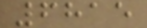6815
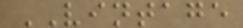VINTAGE
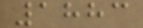1883
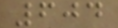604
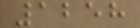1258
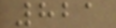821
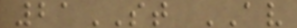21ST AV
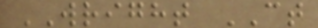WRIGHT CT
